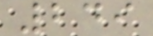249
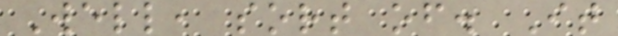Well, sort of. It
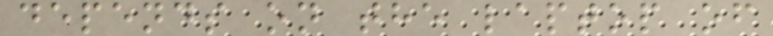depends on the laptop of
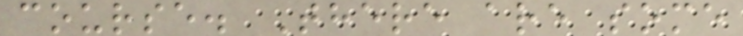course. There are some
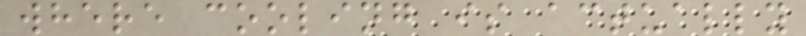where cooling is actually
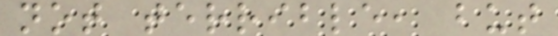not terrible, but
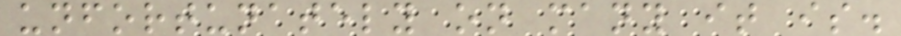unfortunately on many it is.
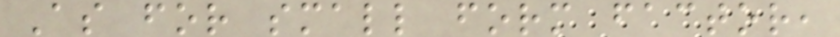As for small form factor,
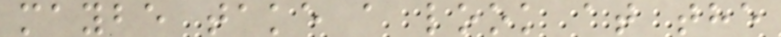maybe take a look at the
